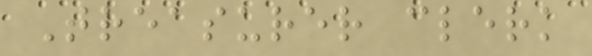Treasurer clerk
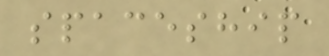spaceship
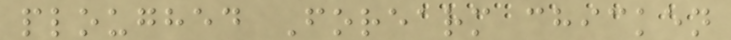ploughed Forearm chicken
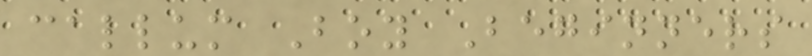callum Boy Beginners
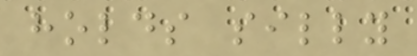holds silly
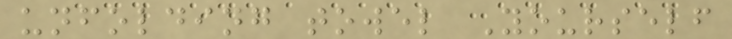unfolding towel Yourself
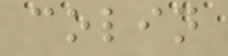colin
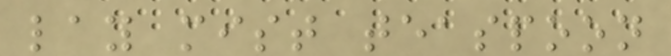lay mist teaspoon
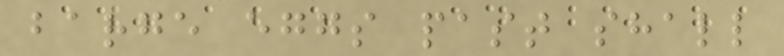barge eggs past shall
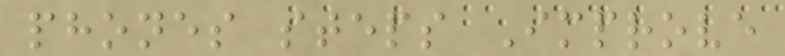phones steps Improve
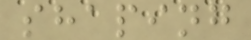shaping
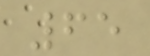65
